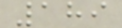189
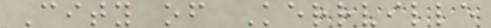City of Kerrville
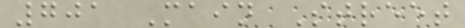701 Main Street
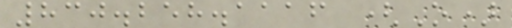830.258.1116 (O)
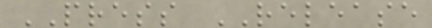PRESS RELEASE
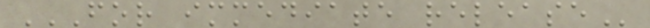FOR IMMEDIATE RELEASE
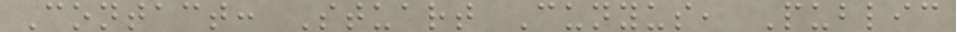Contact: Stuart Cunyus, Public
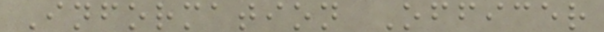Information Officer
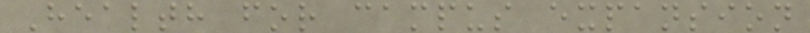Health for campus expansion
